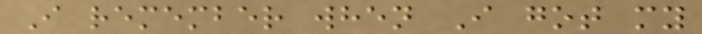I remember when I got my
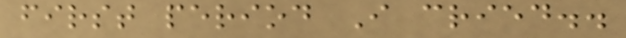first period I cried..
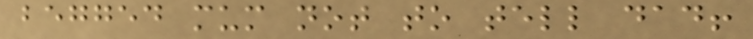begged mum not to tell dad!
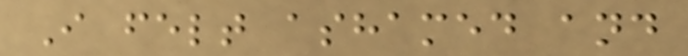I felt ashamed and
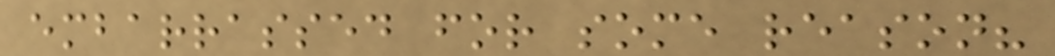embarrassed for some reason?
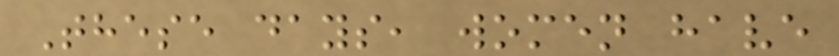These days, women have
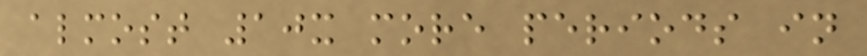almost 10x more periods in
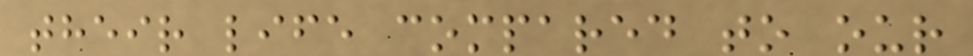their life compared to our
